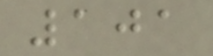101
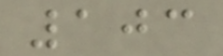103
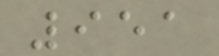951
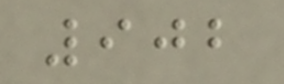902
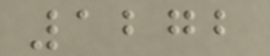1272
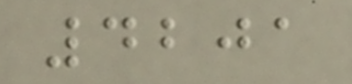4201
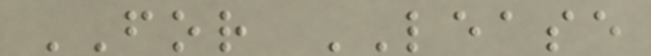FOR LEASE
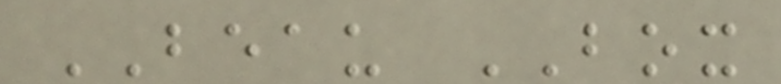BEAU BOX
